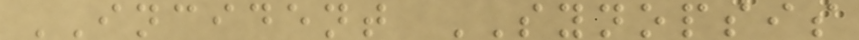INCIDENT SYNOPSIS
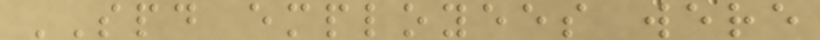SPD employees were
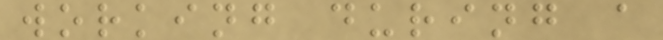working during a
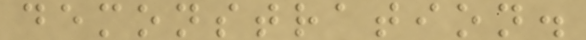demonstration.
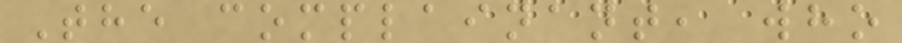The complainant, who
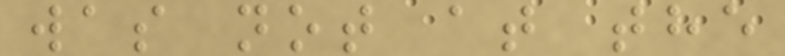was not at the
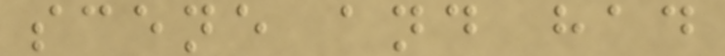scene and had
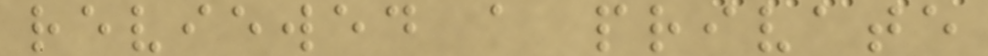reviewed a private
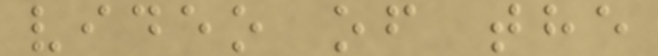video of the
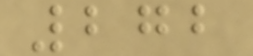272
